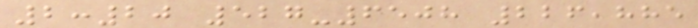2:20 527-6508 226,885
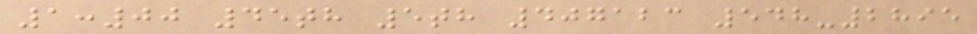1:00 45th 5th 407123 548-2895
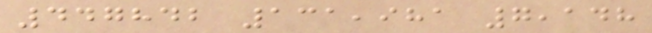447842 131,981 7,148
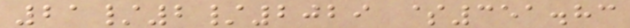21/2/2029 $351.83
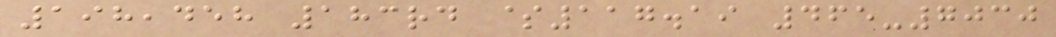198,458 183rd $117.19 465-7030
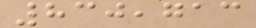830,713
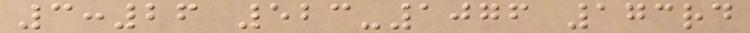3:26 523-1076 173rd
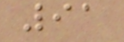91
